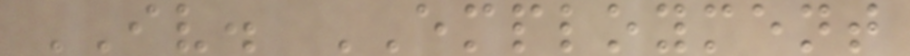IV. EMPLOYMENT
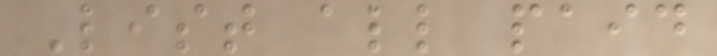List all paid
